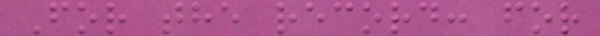For the record: for
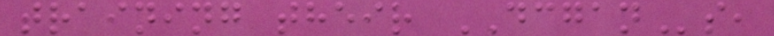training their DCGANs,
